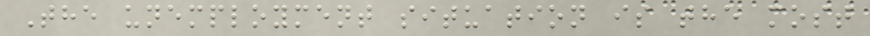The unemployment situation is the most
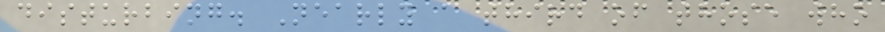disturbing. Nearly a third of those who
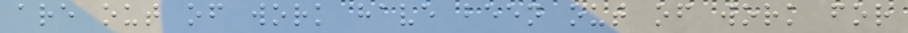are out of work have been out of work for
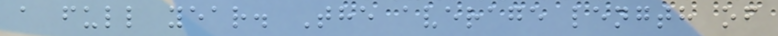a full year. The average length of
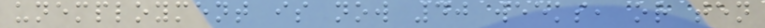unemployment is now 40 weeks, or ten
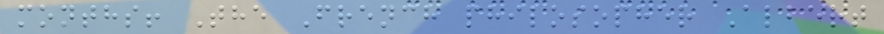months! The French philosopher Albert
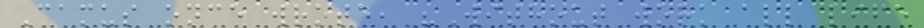Camus once wrote, "Without work all life
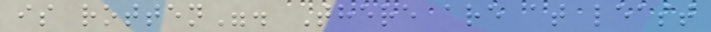is rotten". There are at least
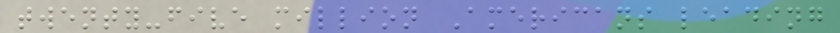twenty-five million Americans leading
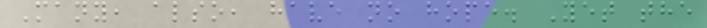Many, also, have no hope. Yet the
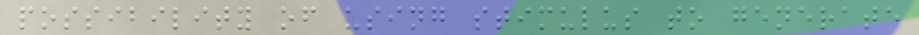possibility of using stimulus to generate
